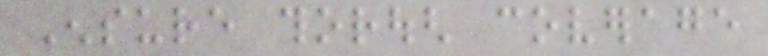Ensure thorough coverage
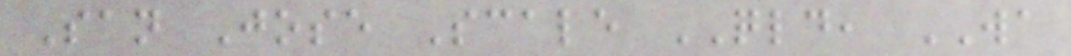San Jose Scale QLD, WA
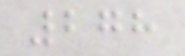278
